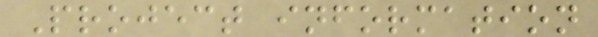Project information
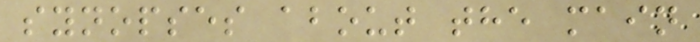synopses about the main
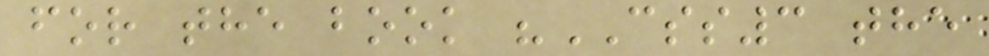for the book "CSS3 the
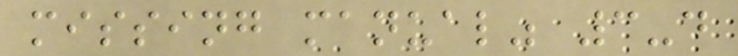missing manual" 3-d
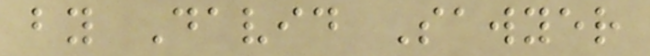by David Sawyer
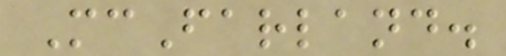McFarland.
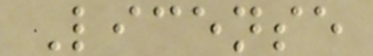License
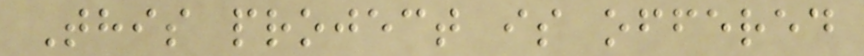This project is offered
